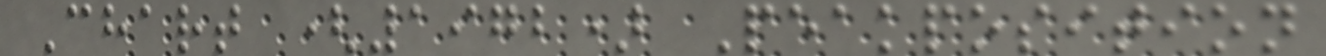Chart (1972) Peakposition
